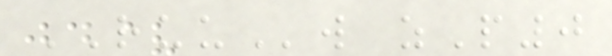RUUw zP0
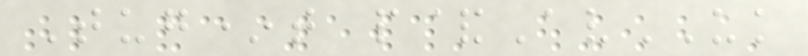Tug*t p&AvUK
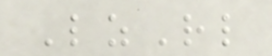LzRl
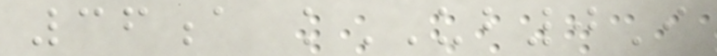36a kUB0I
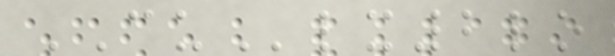CUlx2lo
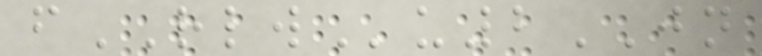fRLWu2JN
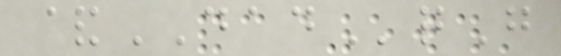&DADqG
